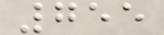755
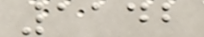1142
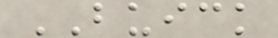BUICK
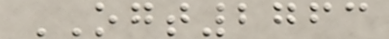OGT2763
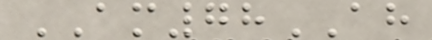AM78AH
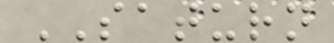SATURN
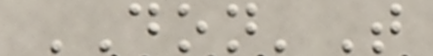DON'T
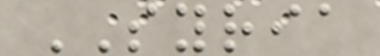SYRIA
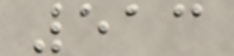513
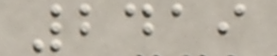2419
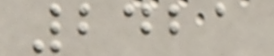2421
